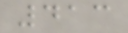413
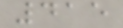415
